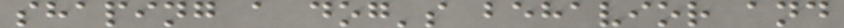shaping a dog's behavior and
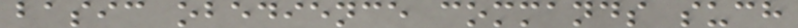basic obedience commands such
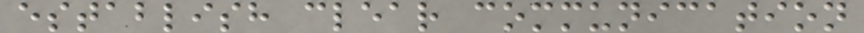establish clear communication
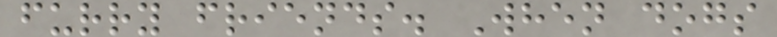furry friends. When dogs
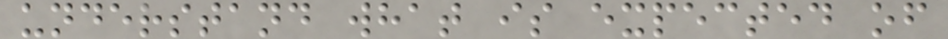understand what is expected of
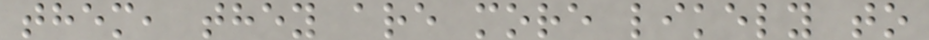them, they are more likely to
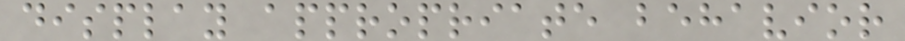display appropriate behavior
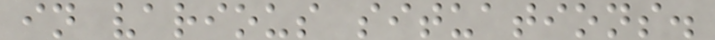in various situations.
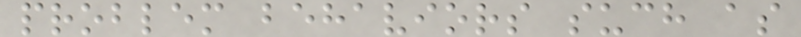problem behaviors such as
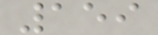159
